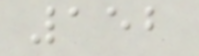152
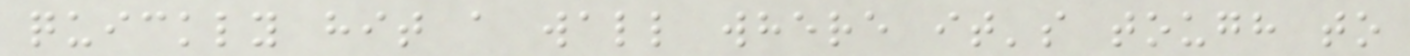quickly hit a wall where it's tough to
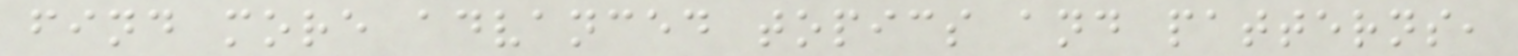find more advanced topics and patterns,
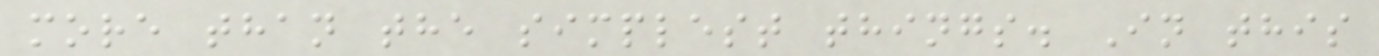more than the simplest things. In this
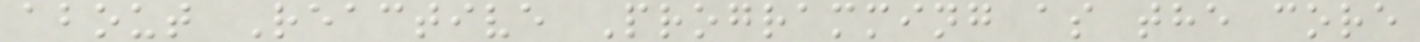about Reactive Programming as the core
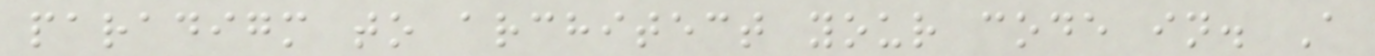paradigm to architect your code in. A
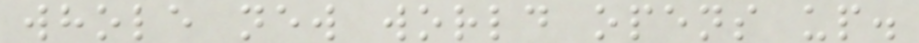whole new world opens up.
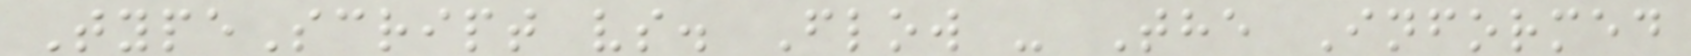TypeScript vs. Flow - The Informed
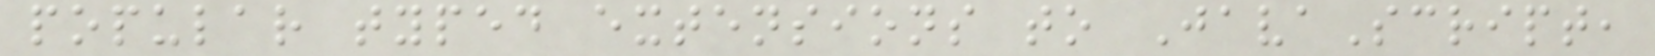popular typed extensions to JavaScript,
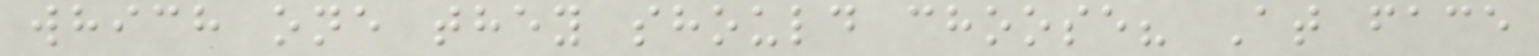which one they should choose? At face
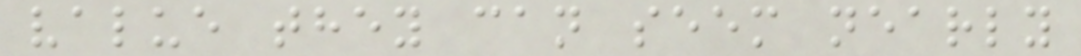value they can seem nearly
